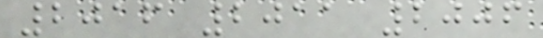2016 2011 2006
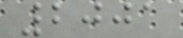2001
